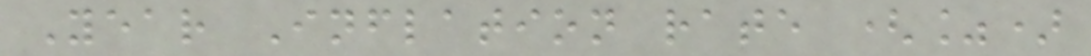Year Inflation rate (%)
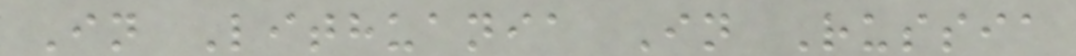In Lithuania In Russia
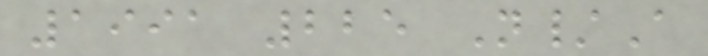1991 225 N/A
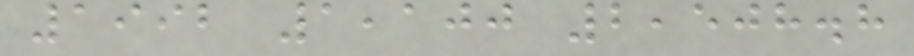1992 1,100 2,508.8
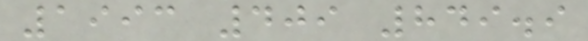1993 409 849.9
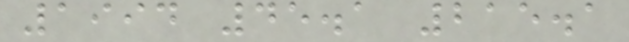1994 45.1 215.1
